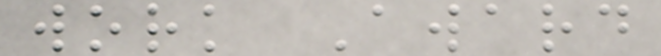work Award
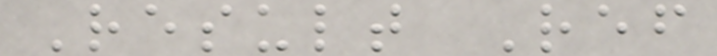Result Ref
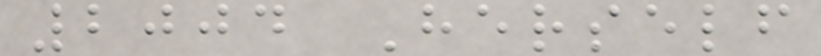2004 Herself
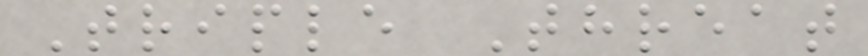Triple Threat
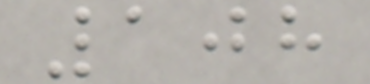108
